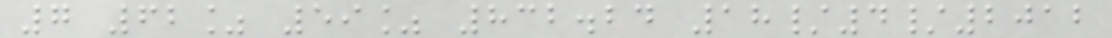7 62% 59% 832.24 18/4/2012
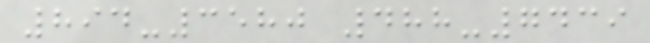894-3580 488-7439
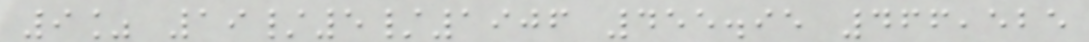9% 19/5/1906 455.95 466,525
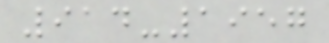914-1957
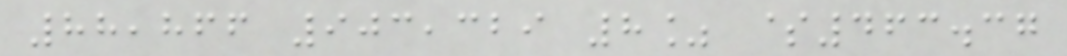88,866 903,329 8% $463.37
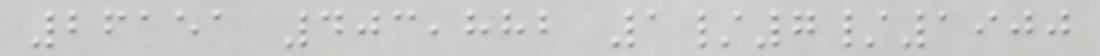26151 403,882 1/7/1900
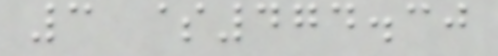3 $474.30
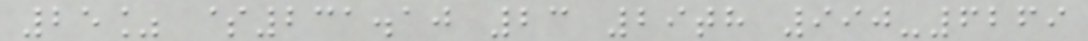25% $231.10 23 29th 990-6269
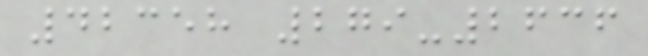42358 279-2636
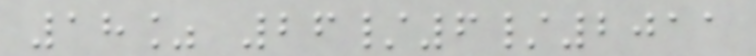18% 26/6/2011
